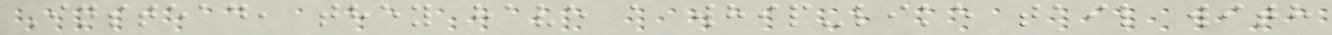Instead, they have a whip-like tail with
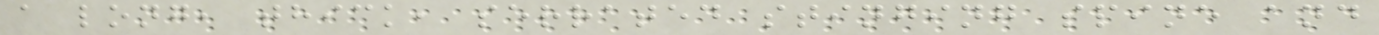a long, thick, serrated stinging spine and
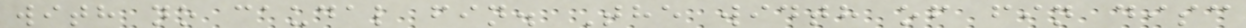with no caudal fin. The width of fin disc
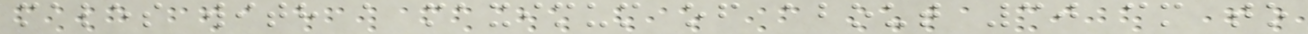males with a maximum of about 30 cm to
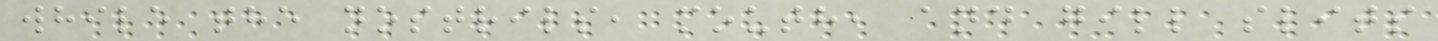while the nostrils, mouth, and gill slits
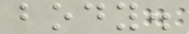body.
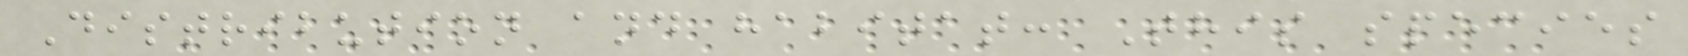Distribution and habitat: This species
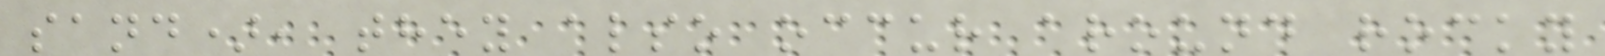sand), they also occur around rocky
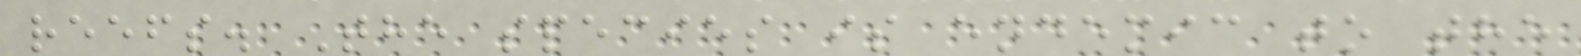reefs. The species is endemic to the
